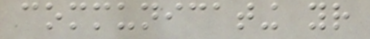communicating your
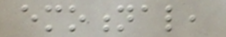emotional,
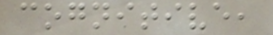cognitive,
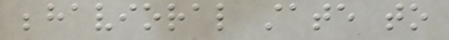behavioral state to
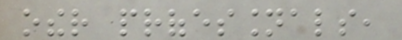other professionals,
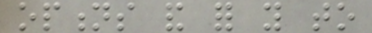options and for you to
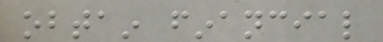obtain financial
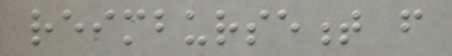reimbursement from
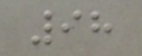98
